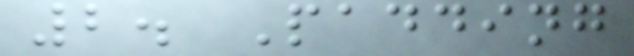2. Padding
